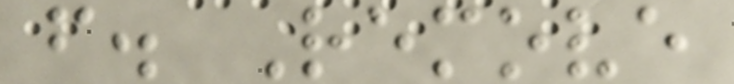f. Remove
